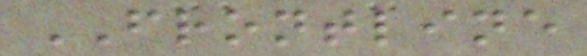FRONTLINE
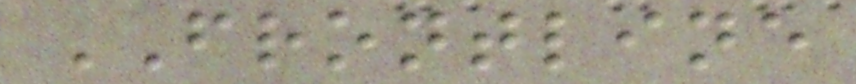FRONTLINE
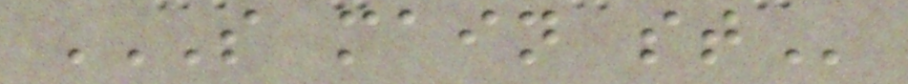S MAIN ST
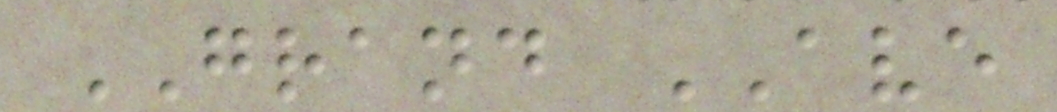GRAND AVE
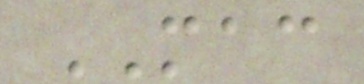MAC
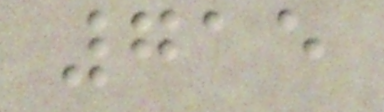715
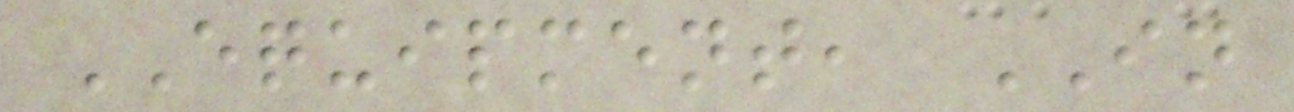EQUIPMENT, IN
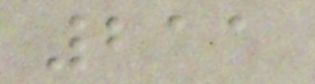211
